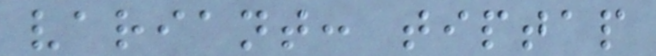variant: tiptap
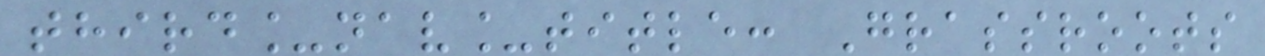third_nav_title: Grassroots
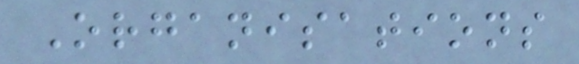Organisations
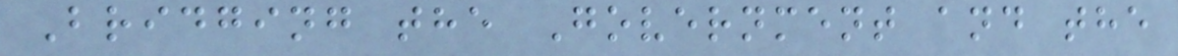Bridging the Government and the
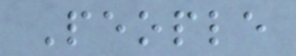People
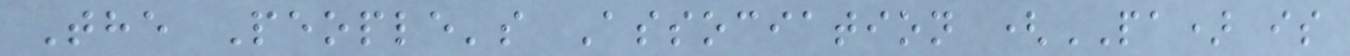The People's Association (PA) is
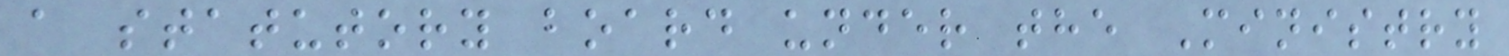a statutory board under the Ministry
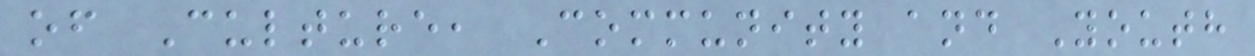of Culture, Community and Youth
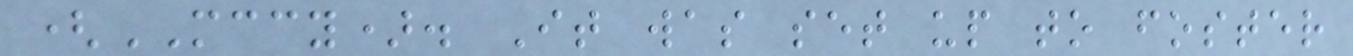(MCCY). It was set up to foster
